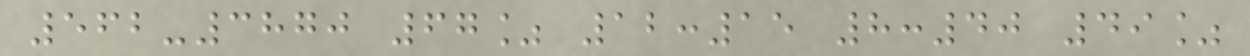562-3870 67% 12:15 8:40 49%
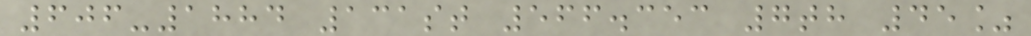606-1884 131st 566.353 7th 45%
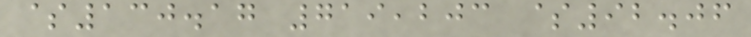$130.17 719,203 $92.06
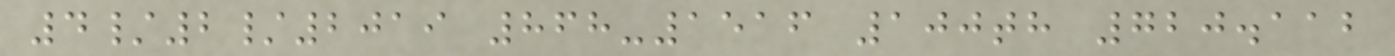4/2/2019 868-1516 100th 720.112
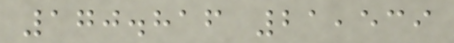170.816 21,539
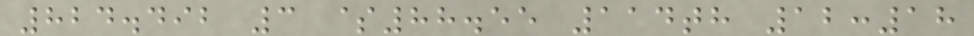824.492 3 $88.55 114th 12:18
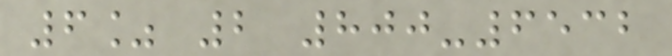6% 2 800-6532
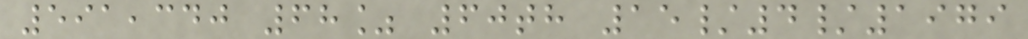591,340 68% 60th 15/4/1979
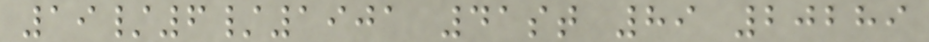19/6/1901 41st 89 20289
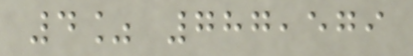4% 787,579
